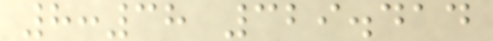8:38 329.414
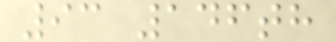93 146th
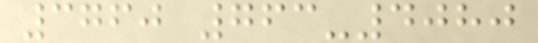3760 763-4080
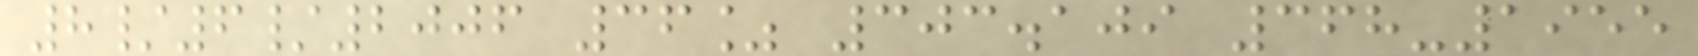8/6/2006 36% 303.109 368-1955
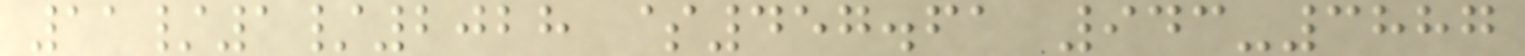11/1/2028 $457.61 943-3887
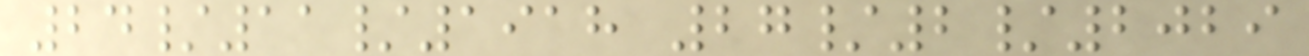24/11/1918 27/2/2029
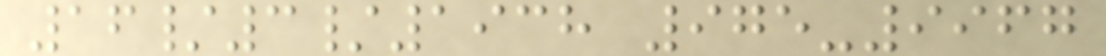16/3/1938 975-9967
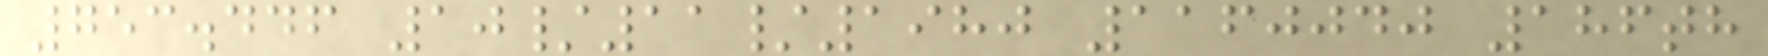753.446 10/11/1980 1160040 186th
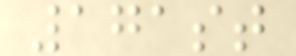171st
